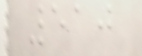510
